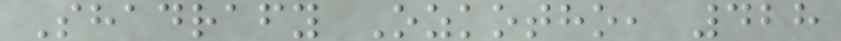Shadrafy Ozkotho, 428
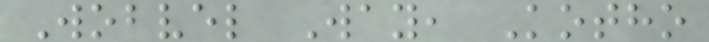Wobvel Way, Kotho
